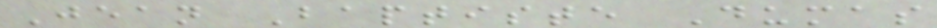Jean Baptiste Dumas
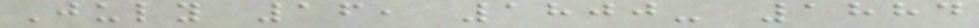July 16, 1800- 1884
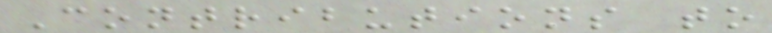Contributions to
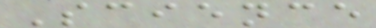Science
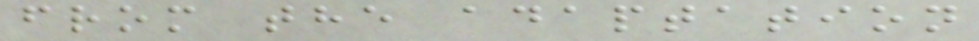from the adaptation
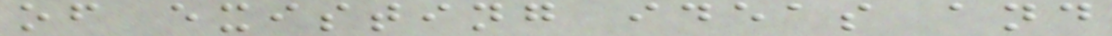of existing ideas and
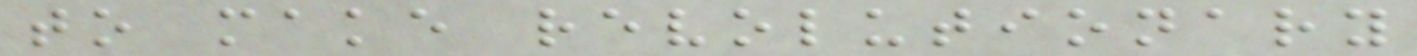to make revolutionary
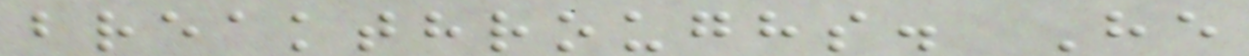breakthroughs. He
